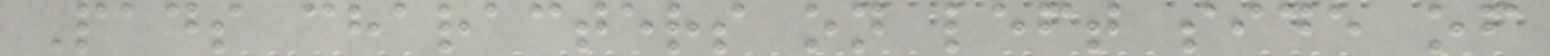Pads characters on left side of
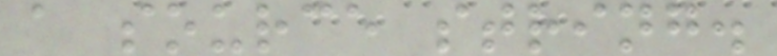a source string.
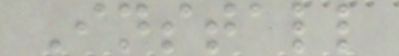Install
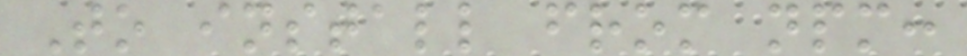To install from npm:
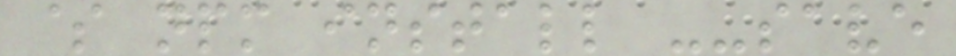$ npm install --save
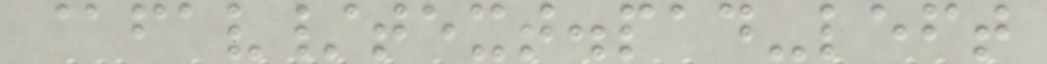@fav/text.pad-left
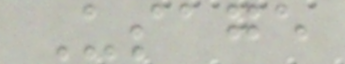Usage
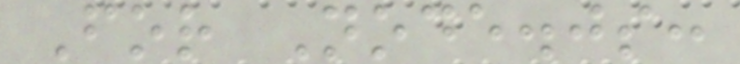For Node.js:
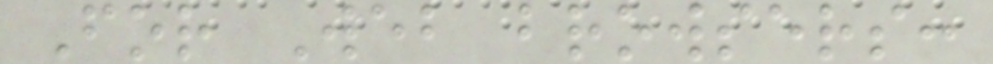For Web browsers:
